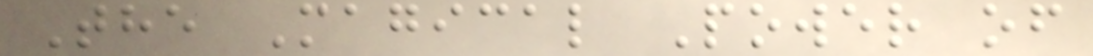The Magical Power of
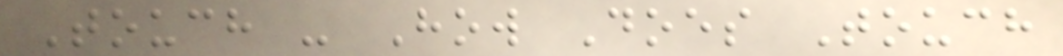Touch - How Does Touch
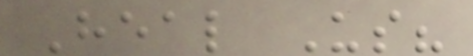Heal Us?
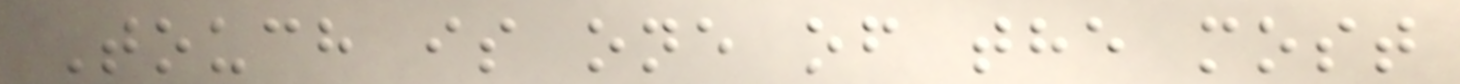Touch is one of the most
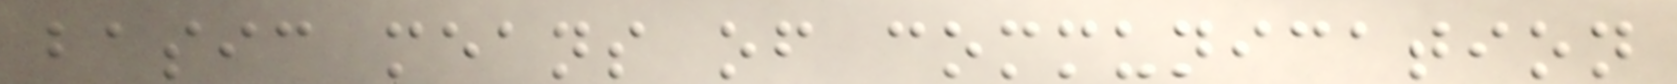basic means of communication
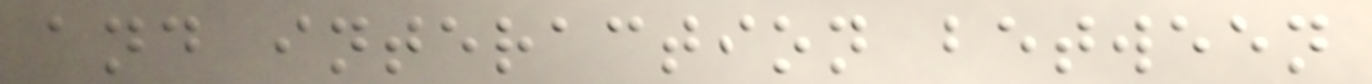and interaction between
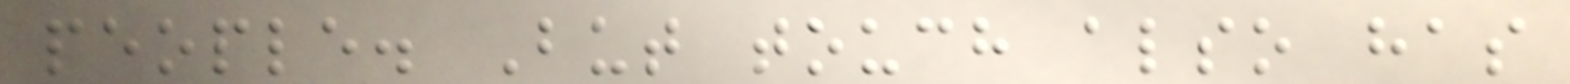people. But touch also has
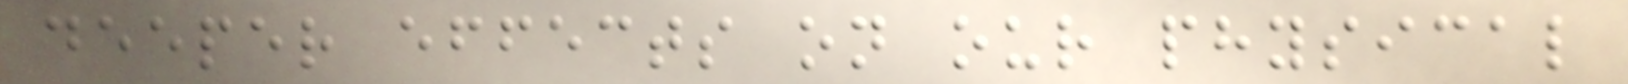deeper effects on our physical
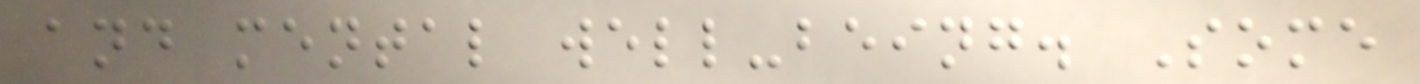and mental well-being. Some
